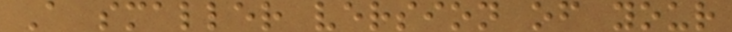A smaller version of your
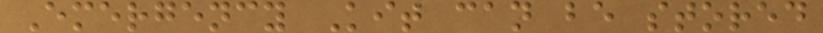Emergency Kit can be stored
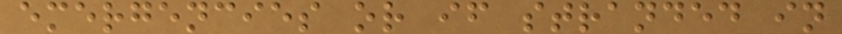emergencies or if stranded in
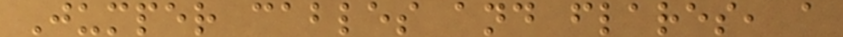Jumper cables and flares, a
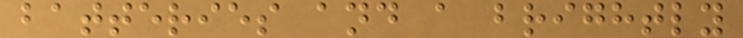batteries and a brightly
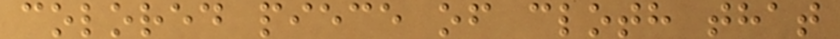colored piece of cloth that
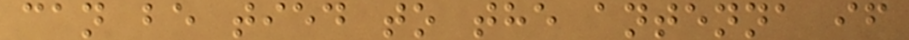can be tied to the antenna if
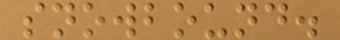snowbound.
